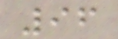96
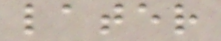later
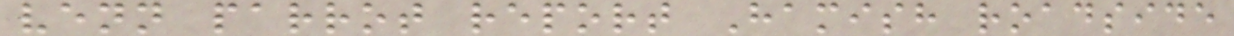venn parrot report Hamish roadside
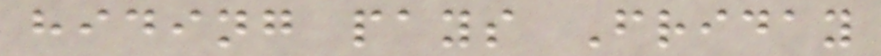hiding pays Friday
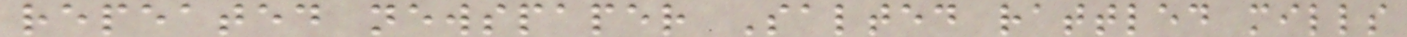repeated newspaper Salted rattled mills
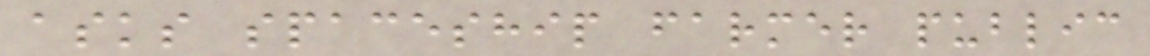asks spaceship farmer public
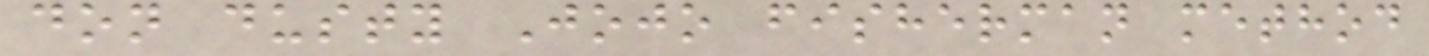don dusty Jojo fisherman method
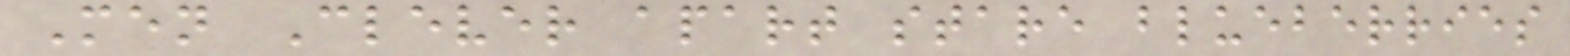Men Clever apart stare blueberries
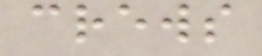crews
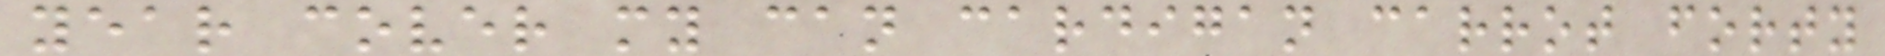year cover my can cardigan carrot forty
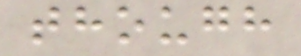though
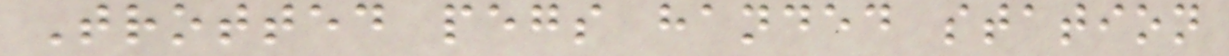Trotted pegs handed station
